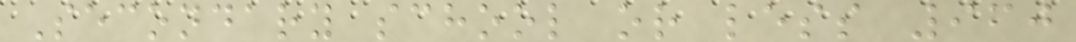Secondary school or less 960
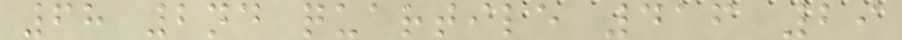68 2nd quartile 416 29
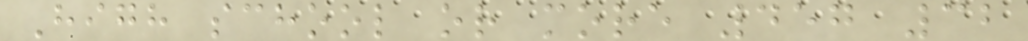High school or more 457 32
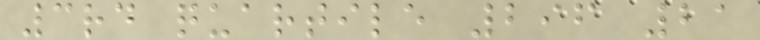3rd quartile 296 21
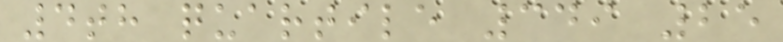4th quartile 349 25
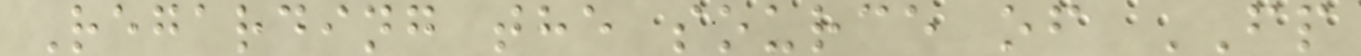Regarding the source of FP
